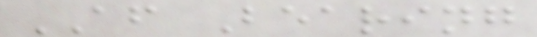AF Bearing
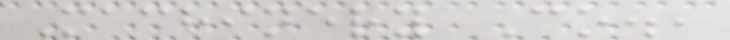Machinery Co.,
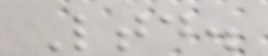Ltd.
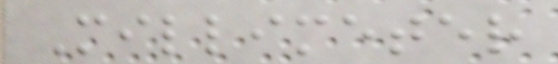Millimeter
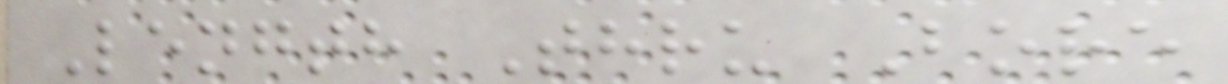Length Thru Bore
